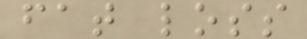fat loss
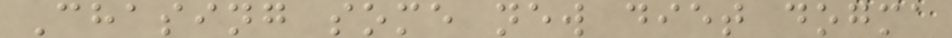Chasing some new diet dogma
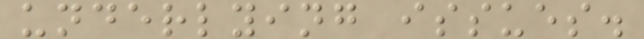underlying issues.
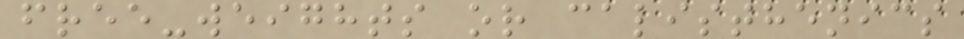free-weights or calisthenics
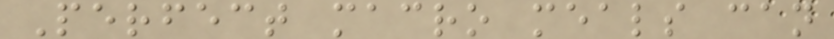Perfect macro meals can
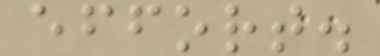effort.
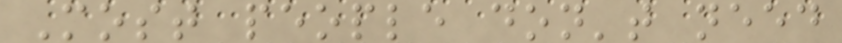Most people don't need
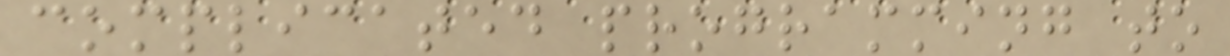complicated programming to
